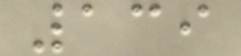139
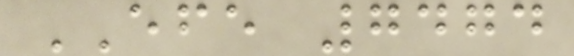EFE 7474
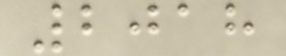2018
